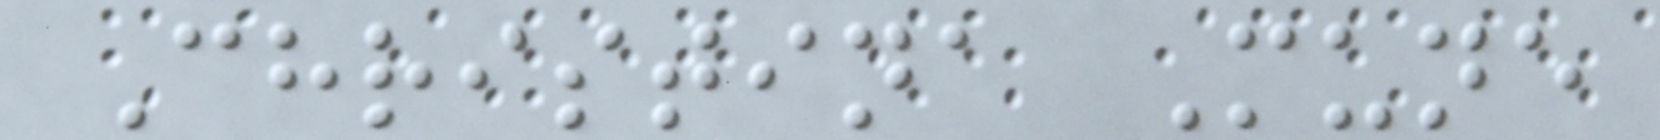Christina Mune
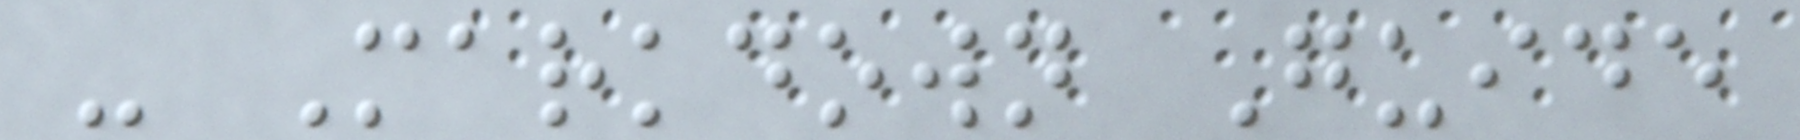- Markdown Guide
